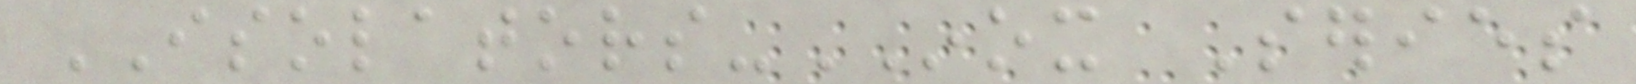ISOLATORS-INOX Series
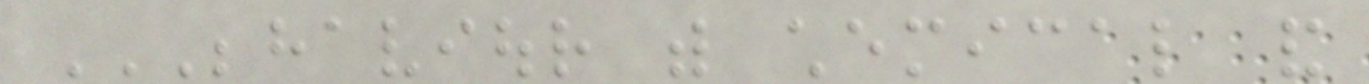BEHAVIOUR WITH CHEMICAL AND
